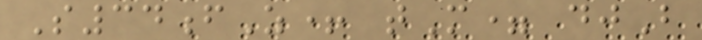S34fZ+ tM= djB
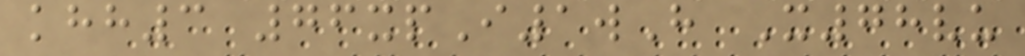khh3 76xpI1wH X78vu
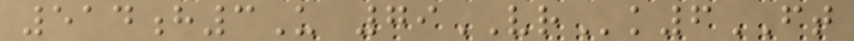514h3U 79VRk6FT
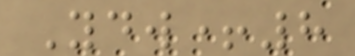Ydw+8
